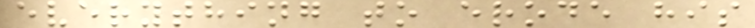everything to erode his
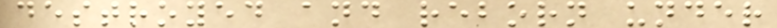destroyed and reborn under
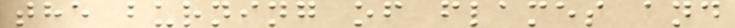the burning of flames and
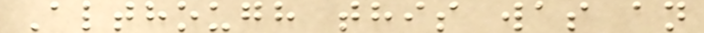Although this was an
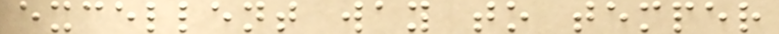excellent way to temper
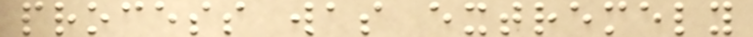process was extremely
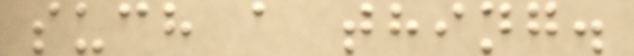such a thing.
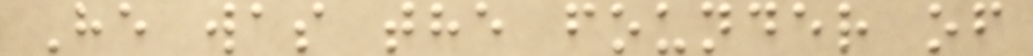He was the founder of
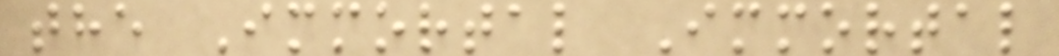the Immortal Immortal
